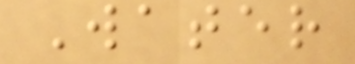Water
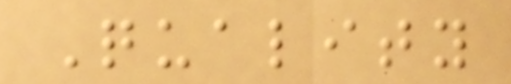Quality
